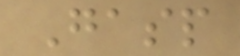Gasp
